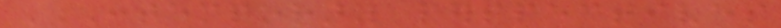CONTEMPORARY PERSPECTIVES
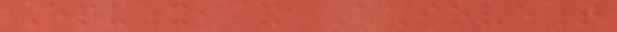Equity, and Achievement
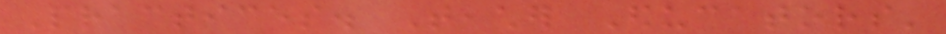Practices. Teacher Educators'
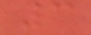3
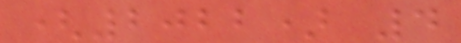(2022) 4
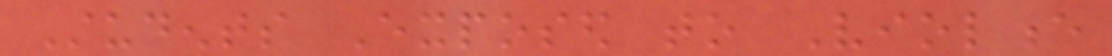Students Exposed to Violence
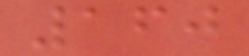160
